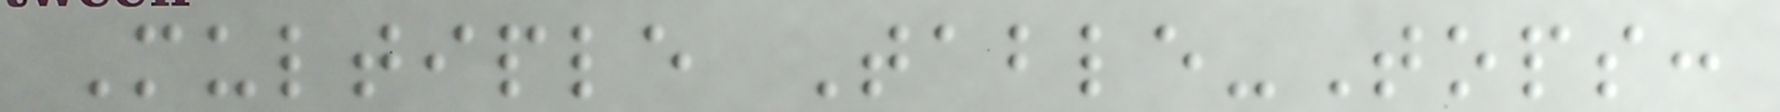Multiple Table-Tops:
